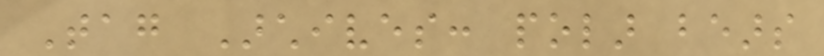Tag Archives: polar bears
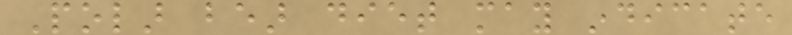Polar bear diet may indicate
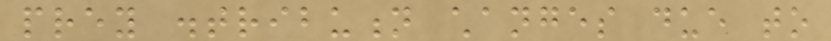prey distribution changes due to
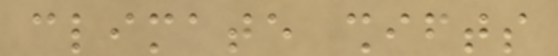climate shifts
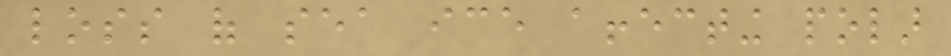loss of sea ice affecting polar
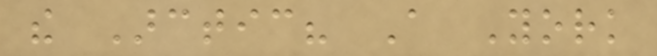the Arctic? A York
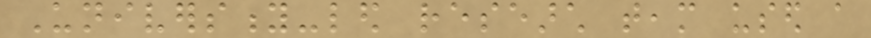University-led research team used a
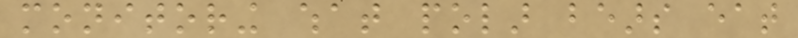monitoring what polar bears eat
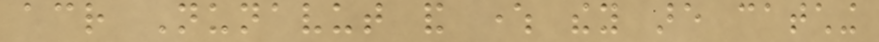across Nunavut and where they are catching
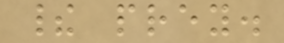their prey.
